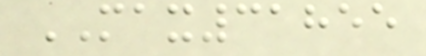MAX31855
